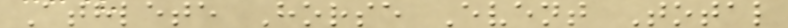Athlete Horse Event Total
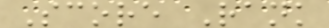Score Rank
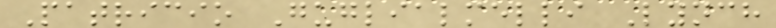Patricio Guglialmelli Lynch
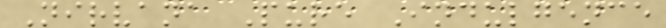Nirvana Pure Indulgence
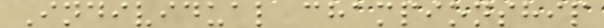Individual championship
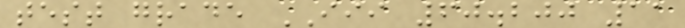test grade III 60.200 11
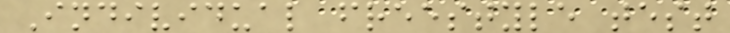Individual freestyle test
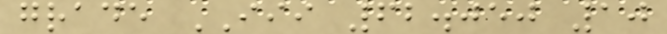grade III 62.050 10
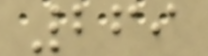269
